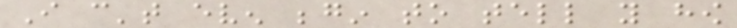I can't even begin to tell you how
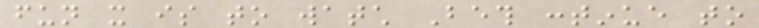fun it is to watch Beth continue to
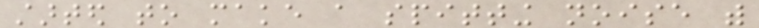started to make a spitting noise with
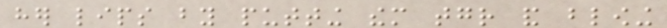her lips by putting them together and blowing
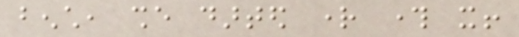bench, she darted right through it!
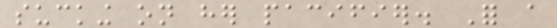sucking on her pacifier. For a
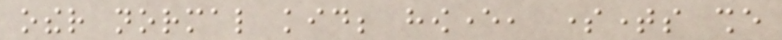other normal kid; however, sometimes she
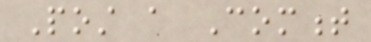Post a Comment
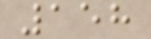158
